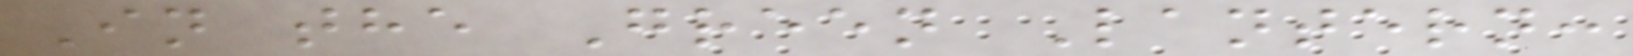In the Green Lantern:
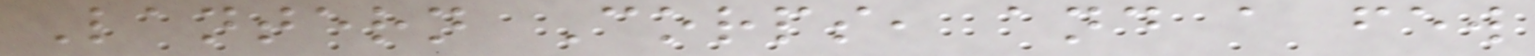Lantern Corps, and a few
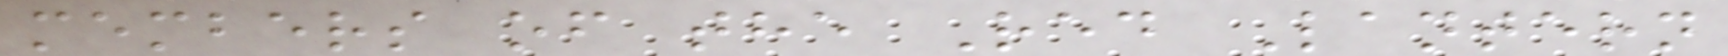members of the Red Lantern
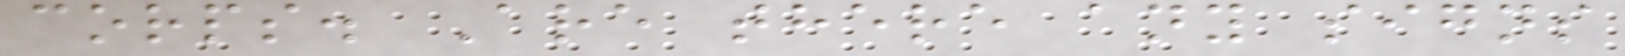corps. Are there any signs
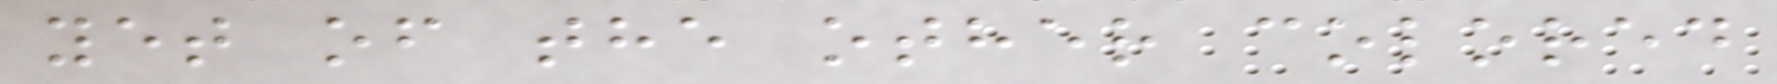yet of the other colored
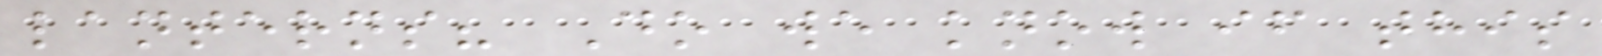lanterns? Do we know if this
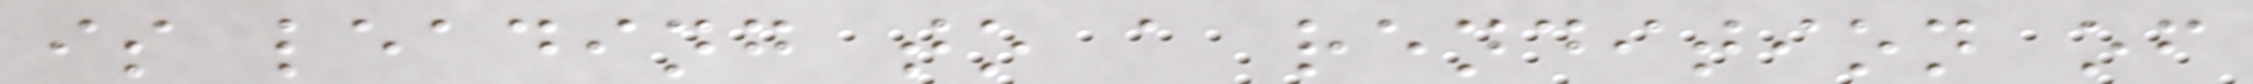is leading to a rendition of
